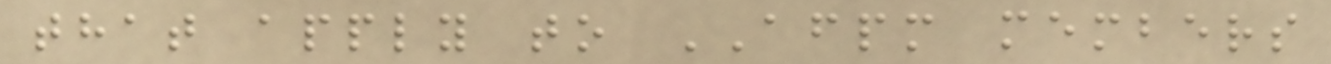that apply to AFPM members
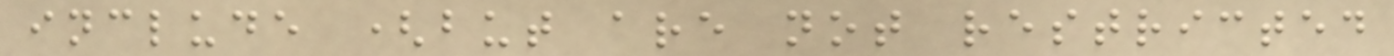include (but are not restricted
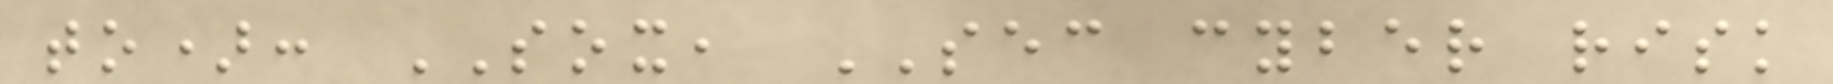to): SOX, SEC cyber risk
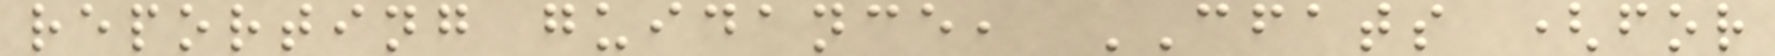reporting guidance, CFATS (for
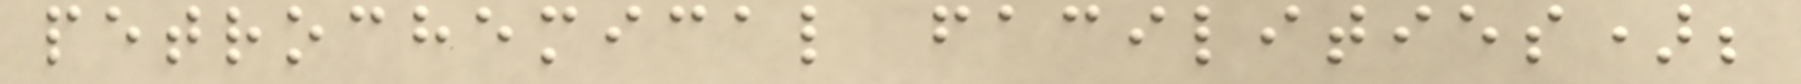petrochemical facilities);
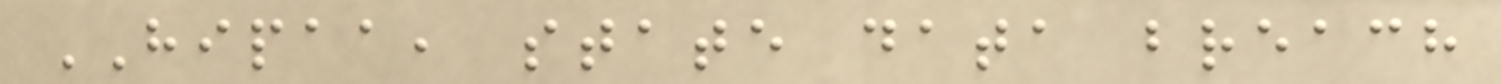HIPAA, state data breach
